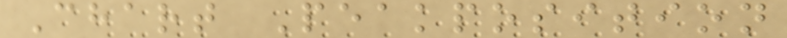Chart Peakposition
